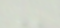-
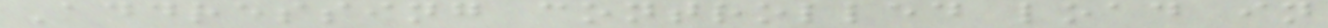Addressing controlled load in
